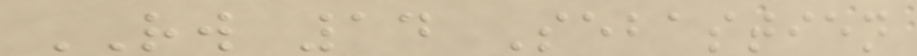RW 14 Sebastien
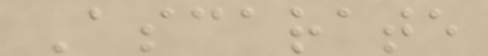Ascarate
